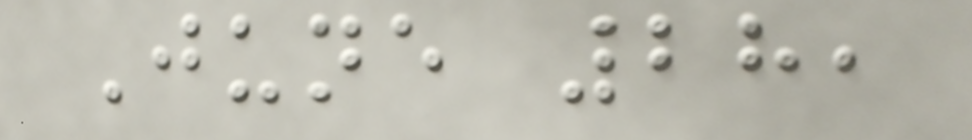June 28,
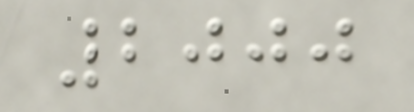2000
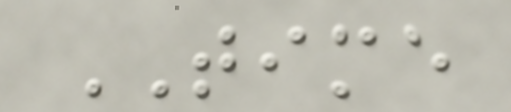TIME
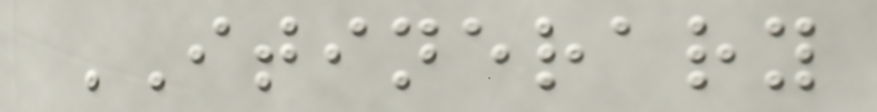ITINERARY
